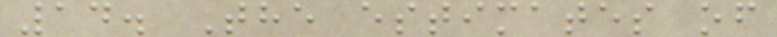14. The estimates of
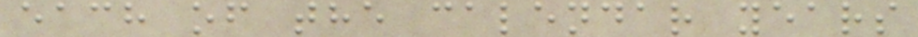each of the calendar years
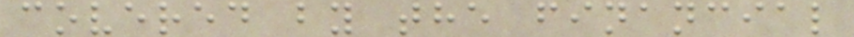covered by the financial
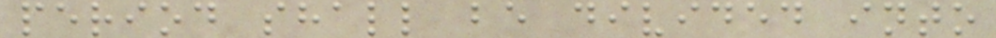period shall be divided into
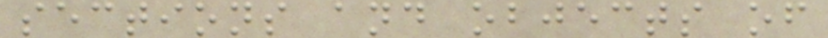sections and objects of
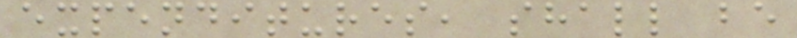expenditures, shall be
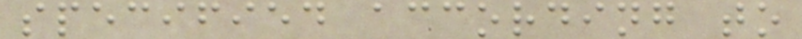specified according to
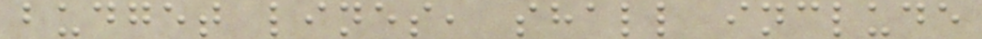budget lines, shall include
